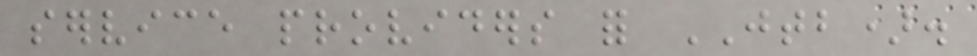service providers for JTB).
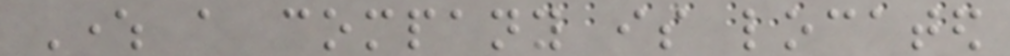Where a company is located
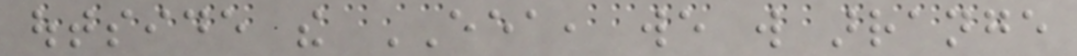outside the EEA, we will arrange
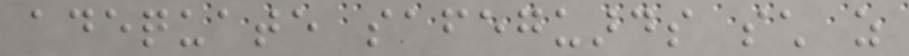adequate safeguards such as
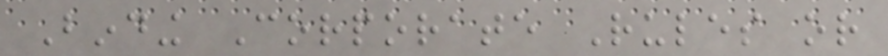Binding Corporate Rules or
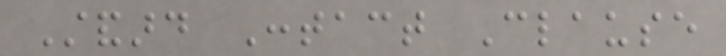Standard Contact Clause
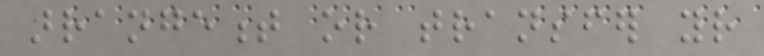arrangement or transfer your
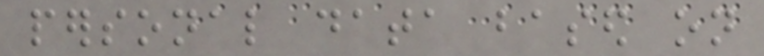personal data based on
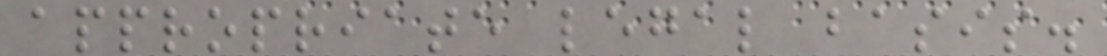appropriate legal basis.
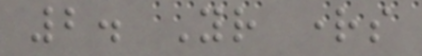2. Your rights
